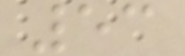53
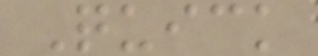Quick
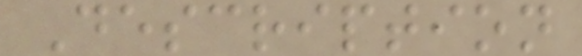Description
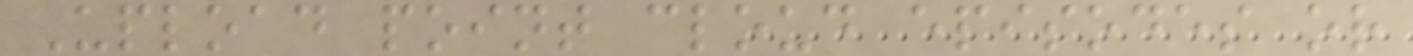Upload point cloud episodes or
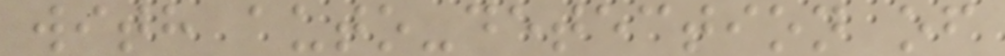with auto-detection of
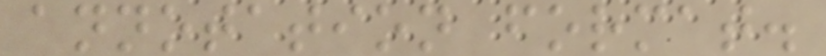annotation format.
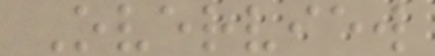Overview
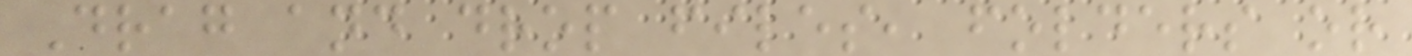Drag and drop files, folders or
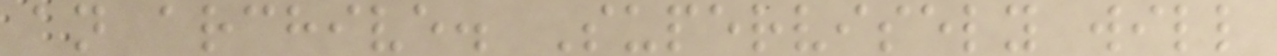an archive. Supervisely will
